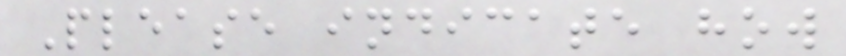Please indicate how
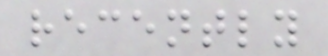recently
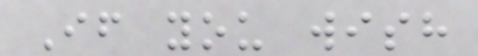If you wish
